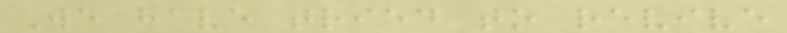We have tried to revive
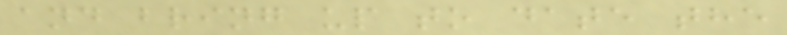and bring up to date the
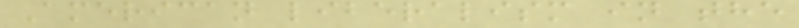American liberalism in the
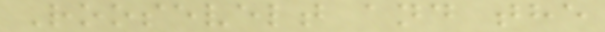Roosevelt and the
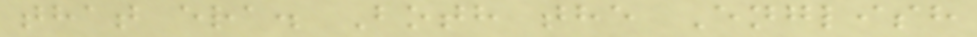that era. Both the English
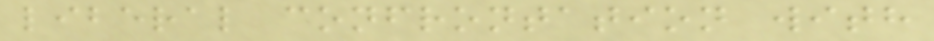liberal confrontation with
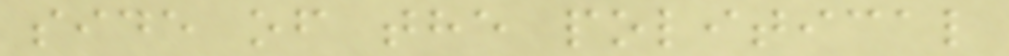side of the political
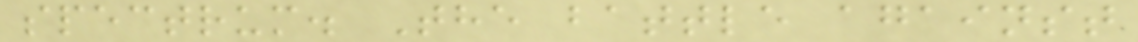spectrum. The battle against
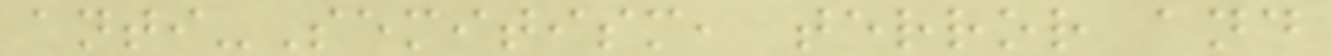anti-Semitism, terror and
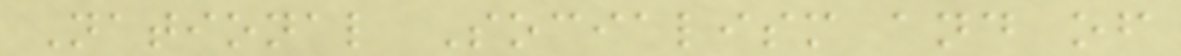National Socialism and of
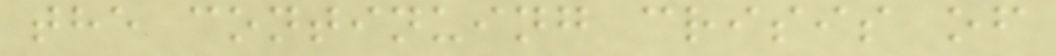the continuing crisis of
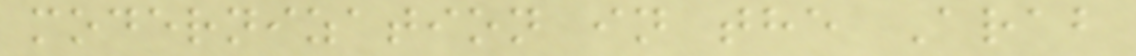modernization in the Arab
